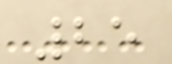25
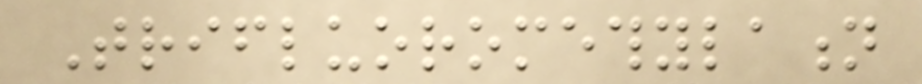Trifluoromethylation
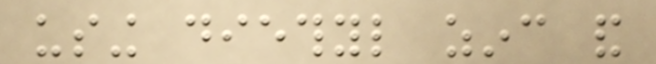using diethyl zinc and
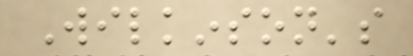Wilkinson's
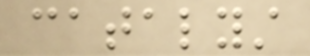catalyst
